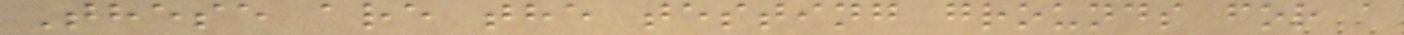These are the testing grounds for a
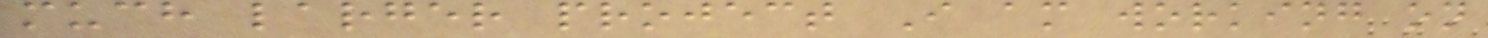much larger project I am working on
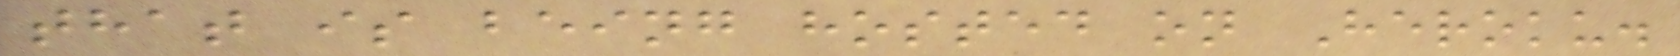that is being hosted on Heroku.
